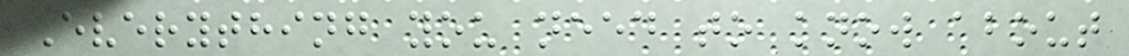Everything you need to know about
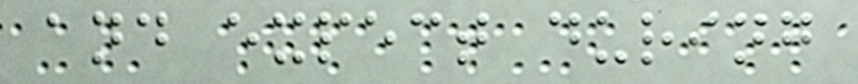and expect during
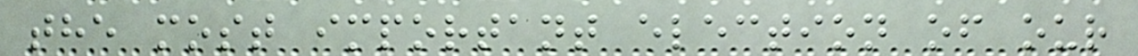the most important election of our
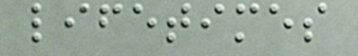lifetimes
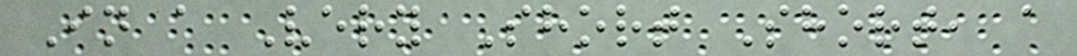In a Very Short Short, a
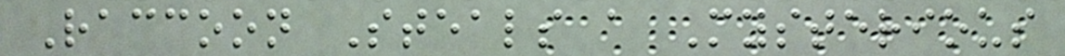Raccoon Steals a Mysterious
